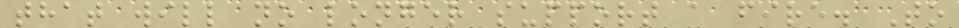that will no longer support a fire. To
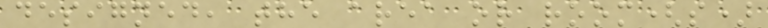designed, the area or room(s)
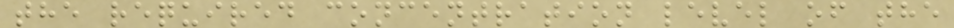the required concentration level of the
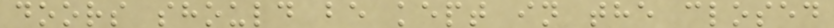doors should be kept in the closed
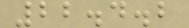22.4.2
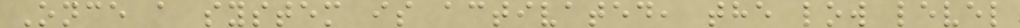Once a system is activated, the low level
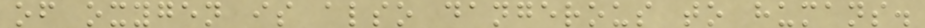of oxygen is also dangerous to humans.
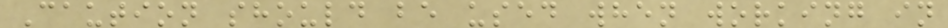Caution should be used when working in
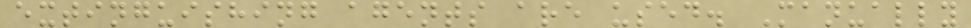extinguishing agents are used. Manually
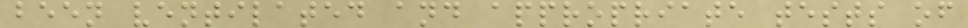been ventilated and appropriate tests of
